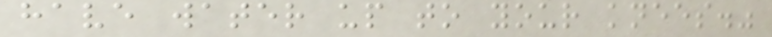have water up to your knees."
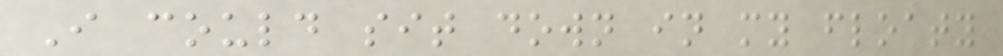I could sit down in my floaty
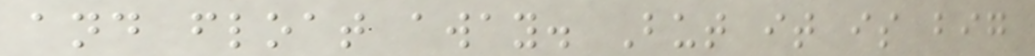and float away. But it is big
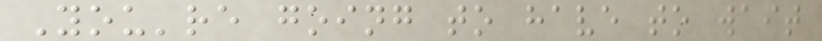You're going to have to wait
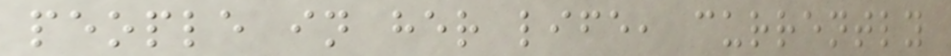people in her life, currently
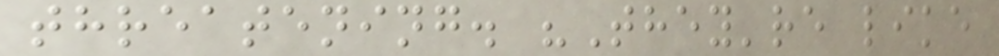threatening. "They're like
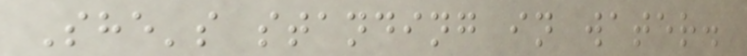She's standing in water.
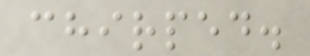chirped.
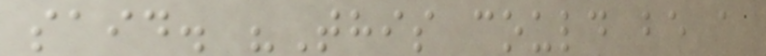said. "This could be a
